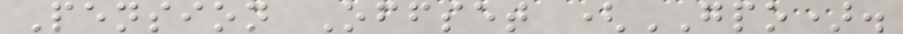Pension Offset (GPO).
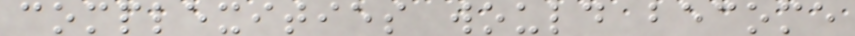complexities would become
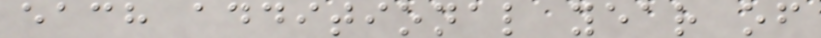each additional year of
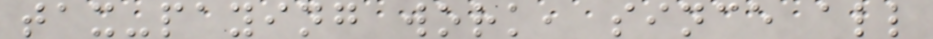tax-paying work, since all
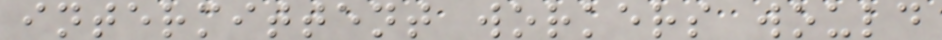intermittent workers would
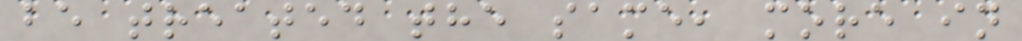be treated the same, more in
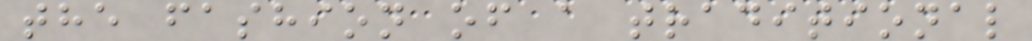the fashion of a traditional
